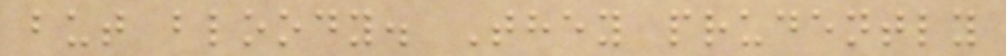but bloody. They prudently
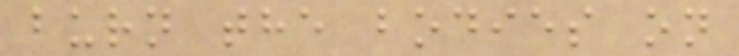burn the bodies on
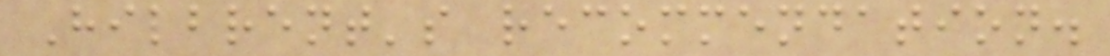Hilbrent's recommendation.
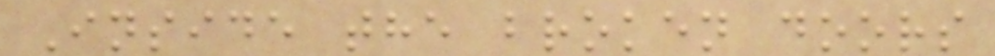Inside the broken doors
